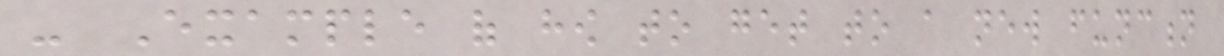- Example of how to get to a new function
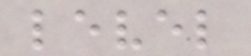level
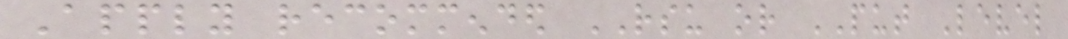Apply recommended RSU or PUT Level
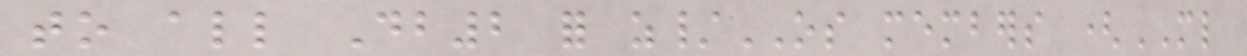to all Db2 for z/OS members (ML
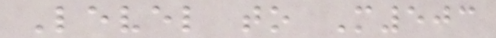Level to M503
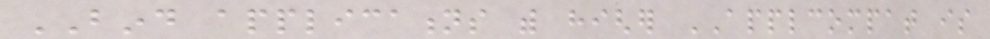BIND applications with higher APPLCOMPAT is
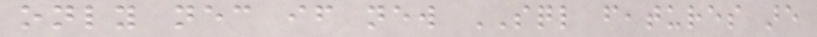only necessary if new SQL features are
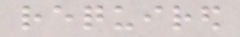required
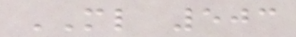ML 503
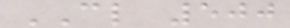CL 500
